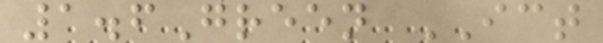1.6Green ICT
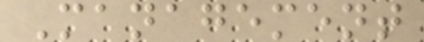Management
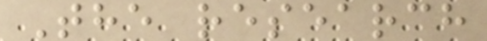The research
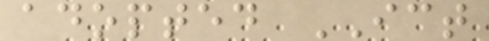adopted ICT
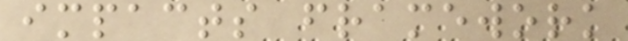impacts framework
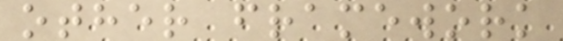other framework
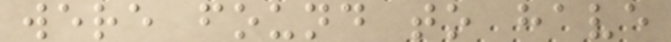were found to have
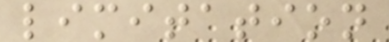limitation
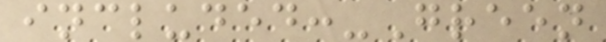included:-Green
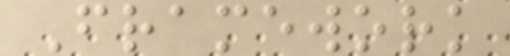Framework
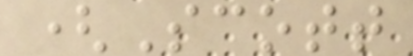(Scott
